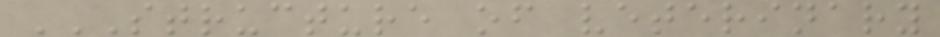STRUCTURE OF VETERINARY
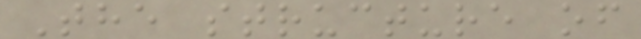The structure of
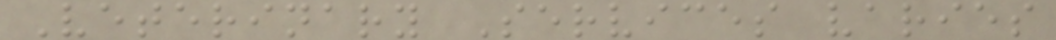Veterinary Services varies
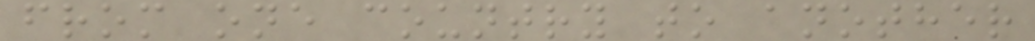from one country to another
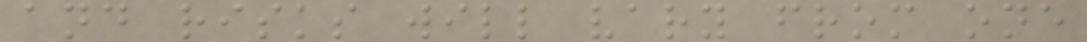and risks will vary from one
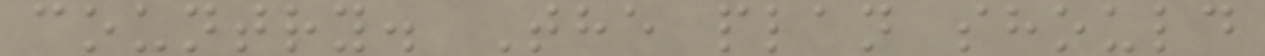country. The plan should
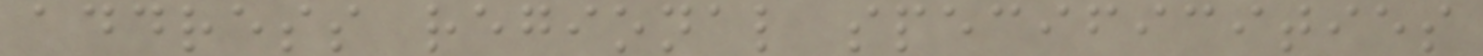address regional specificities
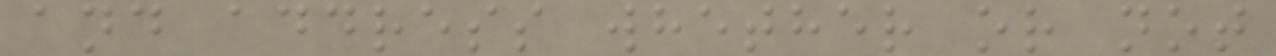and address whether or not
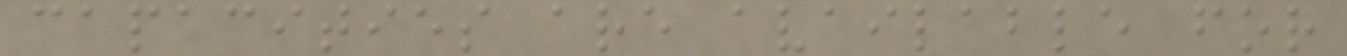capacities are available for
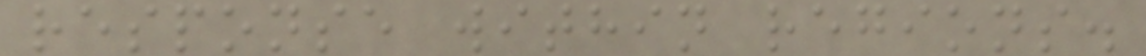response within regions.
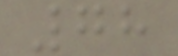78
